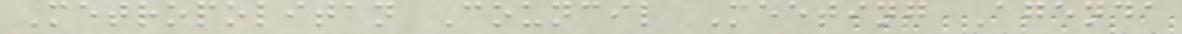Metropolitan Council Meeting Agenda
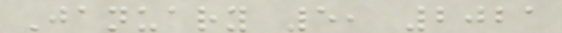January 5, 2021
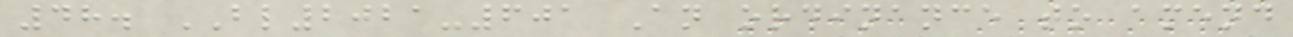48. BL2021-601 An ordinance to amend
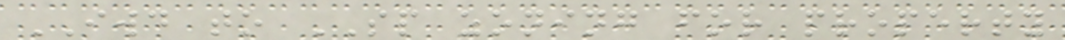IWD to SP zoning for property
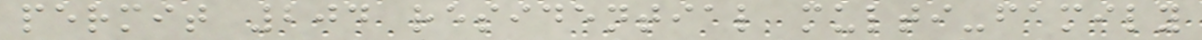permit 204 residential multi-family
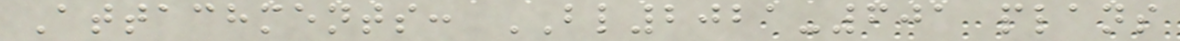Attachments: BL2021-601 plans
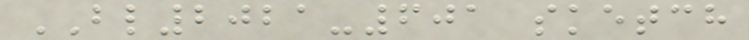BL2021-601 sketch
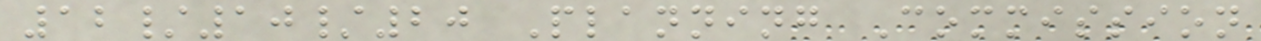12/10/20 Planning Commission
